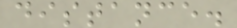distance.
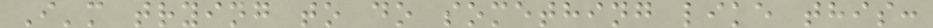I'm trying to do something like this:
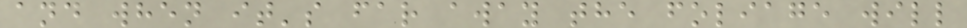and when it's far away the foliage will
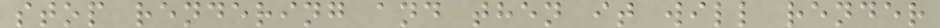stop rendering and then it will render
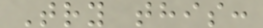Try this:
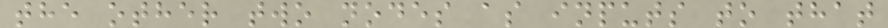the other two nodes as inputs to that
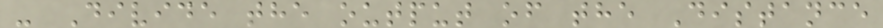- Divide the output of the Distance
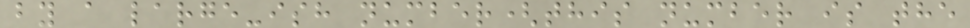by a large-ish number(this number is the
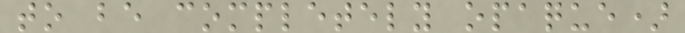to be completely opaque)
